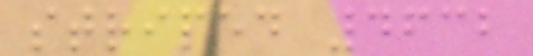striped 4632
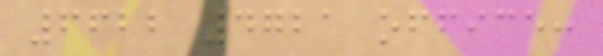6622 4721 office:
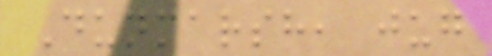Dunmarsh, jug
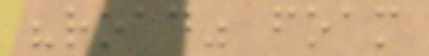"road" foam
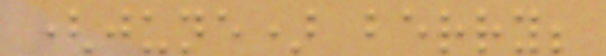(june) berry;
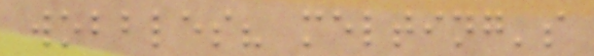wobbles? melting's
